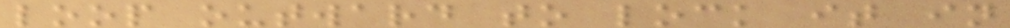loop outward to lock it in
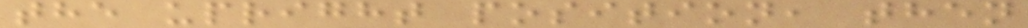the upright position, then
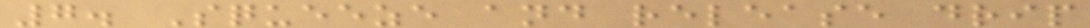7. Squeeze and release drip
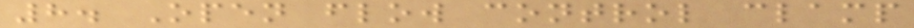8. Open flow control clamp
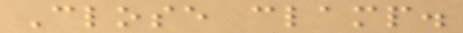Close clamp.
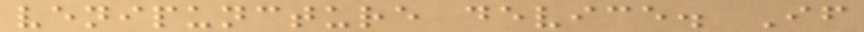venipuncture device. If
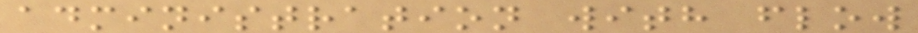administration with flow
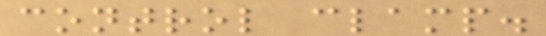control clamp.
